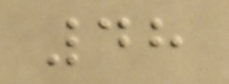48
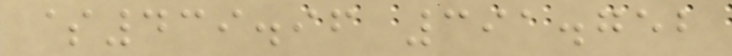$439.96 391.752
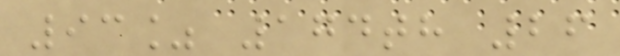93% 174th 26
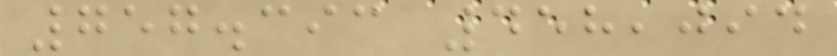757.393 458,094
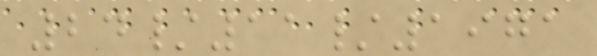24/11/1971
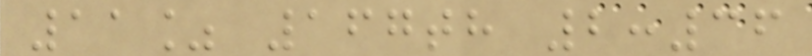11% 167th 2:36
